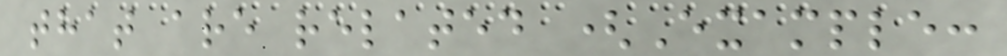that are related (Example:
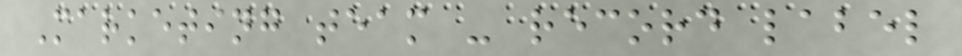Marketing team - record label
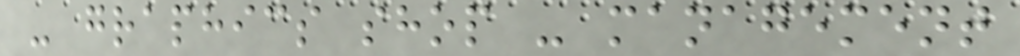- graphics shop - management
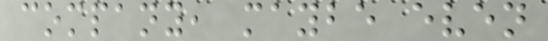company, maybe even
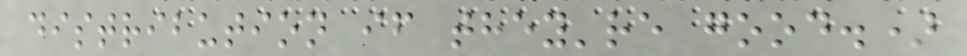distribution if they're good.)
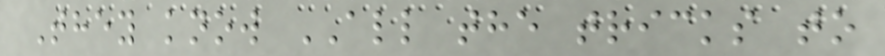They know ALL the tricks to
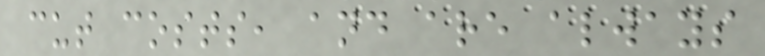cut costs, and are always
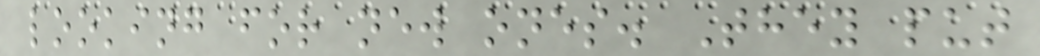looking for new ones. They put
